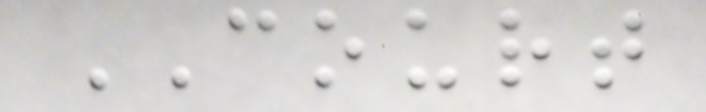COURT
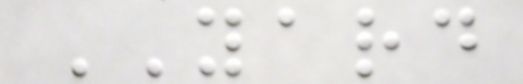YARD
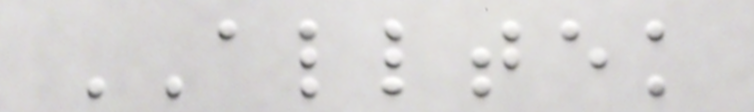ALLTEK
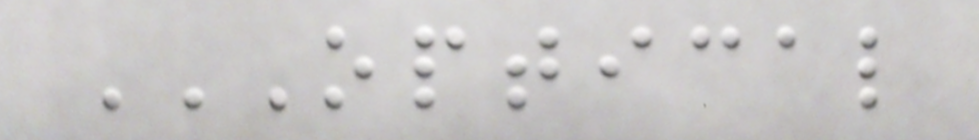OPTICAL
